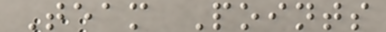Team Points
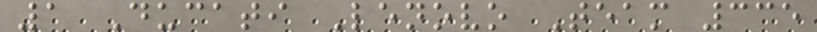1 Ducati Lenovo Team 335
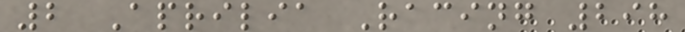2 Aprilia Racing 298
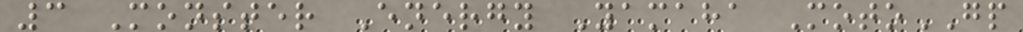3 Monster Energy Yamaha MotoGP
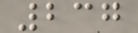237
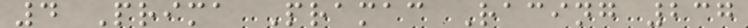4 Prima Pramac Racing 237
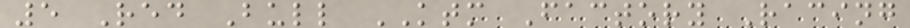5 Red Bull KTM Factory Racing
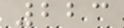223
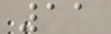11
